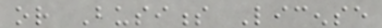or Business License
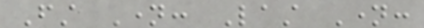First Name: Last Name:
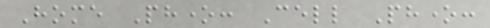Home Phone: Cell Phone:
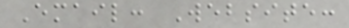Email: Website:
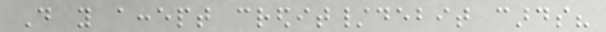Do you accept credit/debit cards?
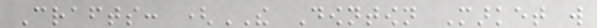Crafts: (THE Downtown Market will
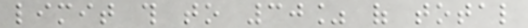limit this to 30% of total
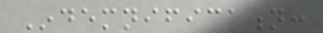Indemnification:
